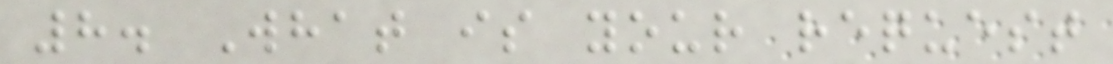8. What is your request
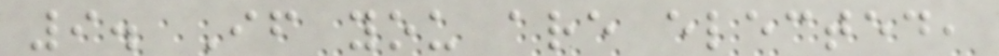9. If you are elected,
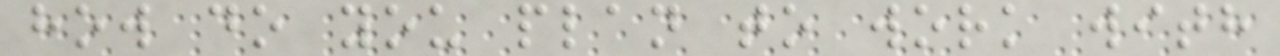how do you plan to work with
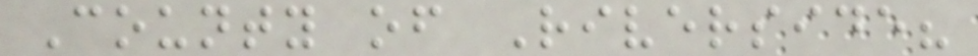County of Riverside?
